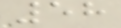58
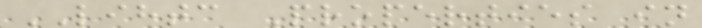LIHTC Properties in
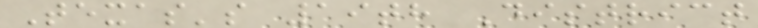Texas's 19th District
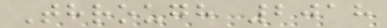Through 2018
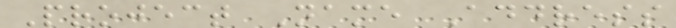Project Name Address
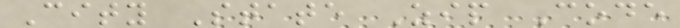City State Zip Code
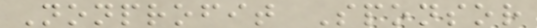Nonprofit Sponsor
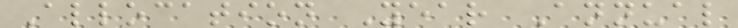Allocation Year Annual
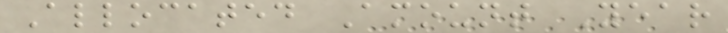Allocated Amount Year
